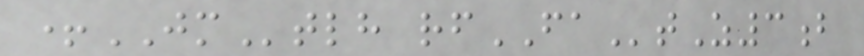+JMtlh rfFAtZ3b
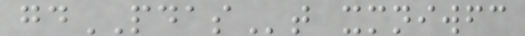gdPDASt xmniwfc
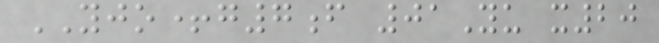YJO+g7f 01Yu x20
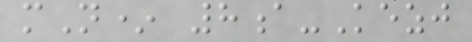mN* 8a-Kezj
